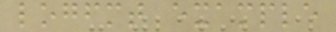logfmt example
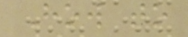How to
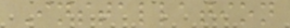Installation
